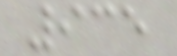935
